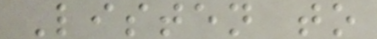Listen to
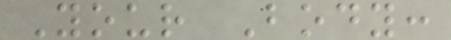Your Body:
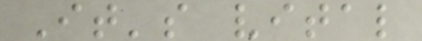It's vital
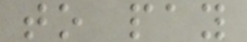to pay
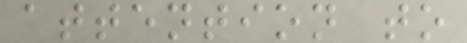attention to
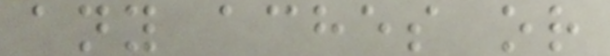any aches or
